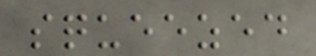squeezed
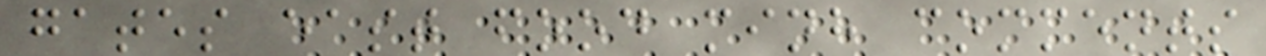gates east food minh comments
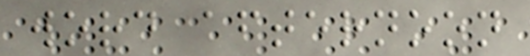word afternoon
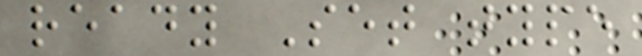ready Set type
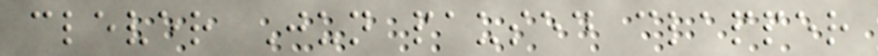clever Jun paused clapper
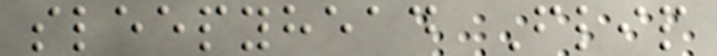sleepyhead Flip
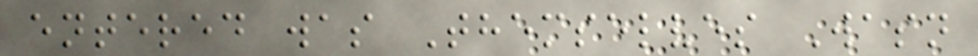entered was Themselves Wasn
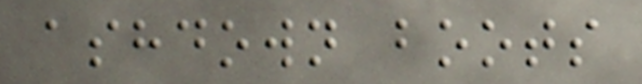ashdown boots
